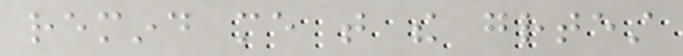remind me that the greatest
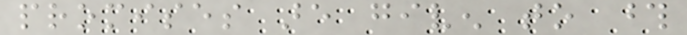promises are given to those
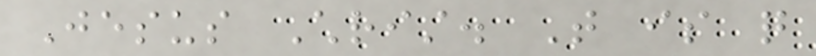Jesus Christ. That is quite
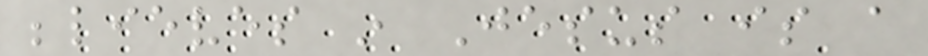believes in Jesus is a
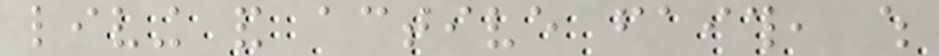living and active faith, which
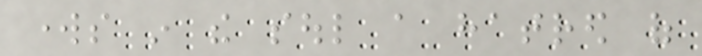works in the soul a hatred of
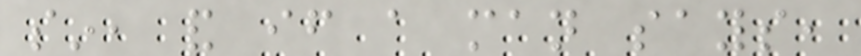sin, and if a man says,
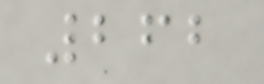262
